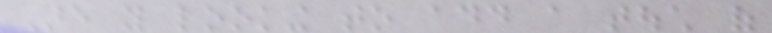Are you looking to add a touch of
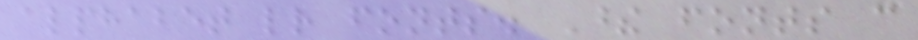alphabet letter fonts. These fonts can
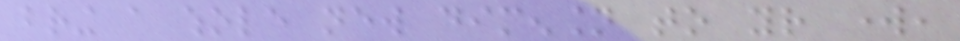bring a whole new dimension to your work,
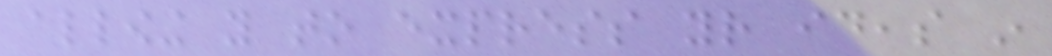allowing you to express your ideas in
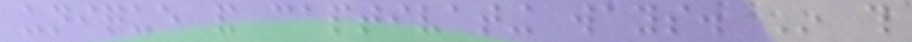unique and captivating ways. In this
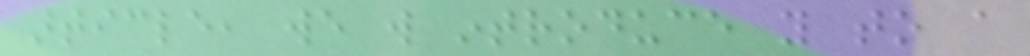article, we will introduce you to a
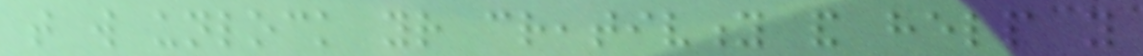that will unlock your creativity and help you
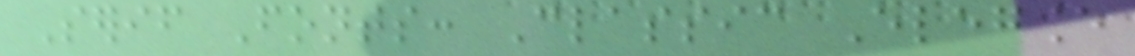Serif Fonts: Classic Elegance
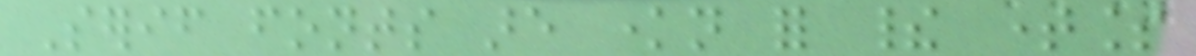Serif fonts are known for their timeless
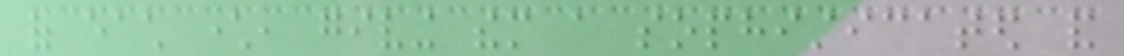of each character, giving them a sophisticated and
